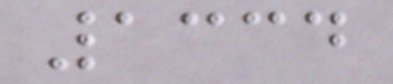1334
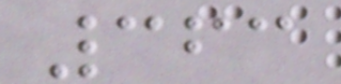363
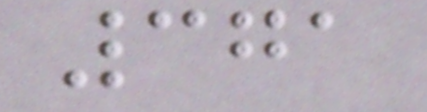371
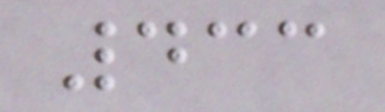433
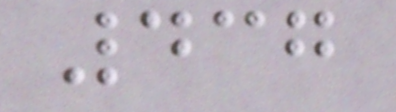437
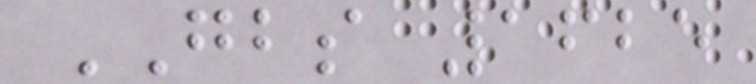GBS 1625
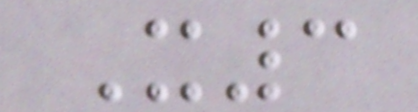X3
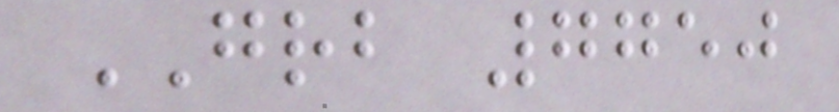GRB 7750
